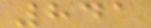841
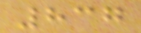837
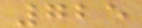725
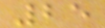25
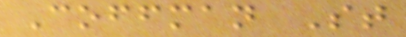Coffman St
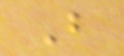B
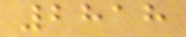2818
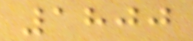1800
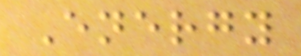Energy
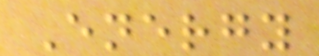Energy
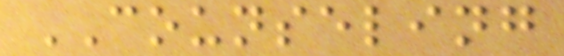COUNSELING
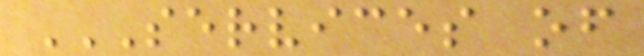SERVICES OF
